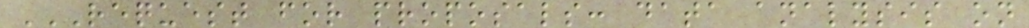REQUEST FOR PROPOSALS: DATA ANALYSIS ON
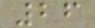26
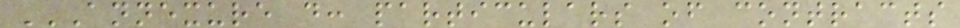ANNEXURE D: PARTICULARS OF CONTRACTS
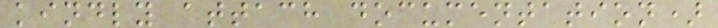kindly attach documentation)
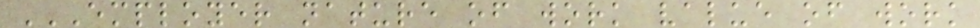EMPLOYER NATURE OF WORK VALUE OF WORK
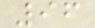96
